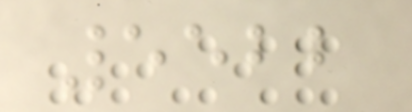5522
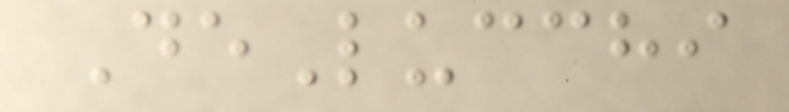DeLucchi
